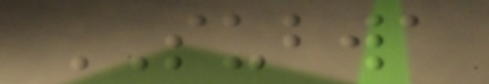SUBWA
